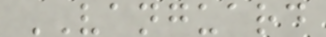VANGUARD
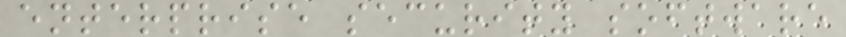enterprise security software
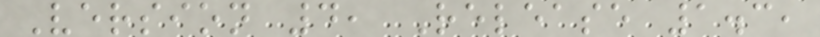Version 4, Release 1.3,
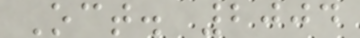Oct. 2004
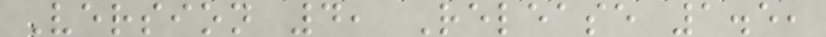Version 4, Release 1.5,
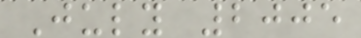July 2005
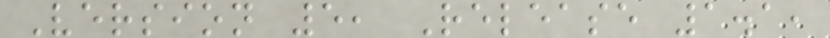Version 5, Release 1.1,
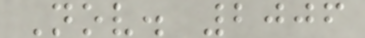Nov. 2006
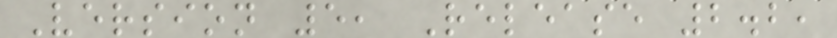Version 5, Release 2.2,
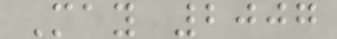May 2007
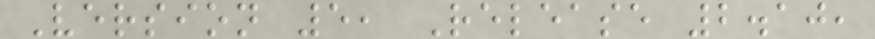Version 5, Release 2.10,
